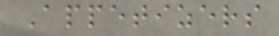Appetizers
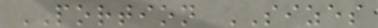PORTION SIZES
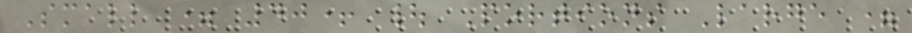Small = 40+ | Portions Large =
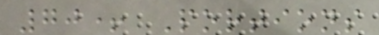70+ Portions
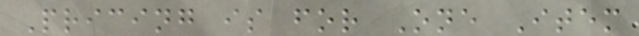Pricing is for One Item
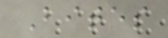Bites
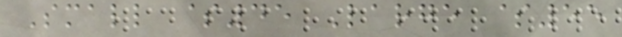Small $45 Large $55
